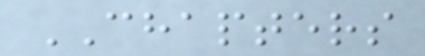CHAPTERS
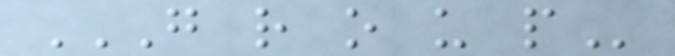G R O U P
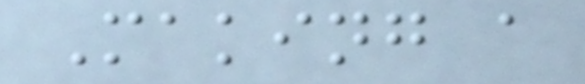Making a
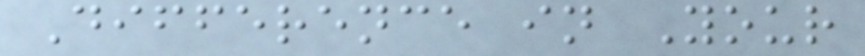Difference in Your
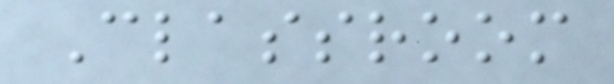Classroom
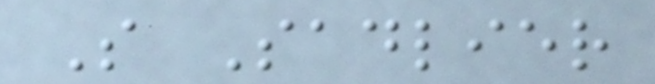S Sadlier
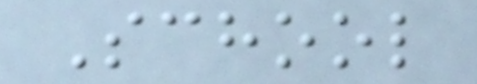School
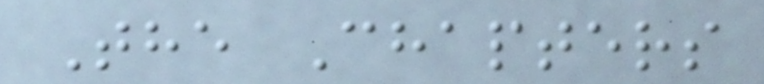The Chapters
